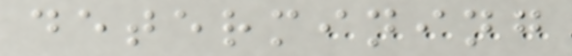determining
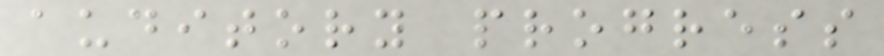auditory progress
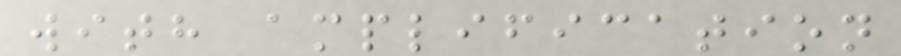with amplification
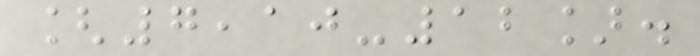[7,10-12].
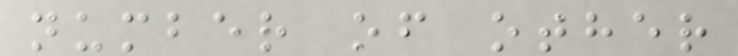number of other
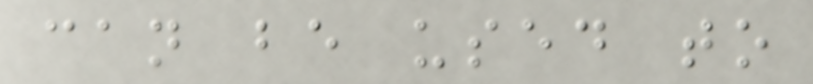can be used to
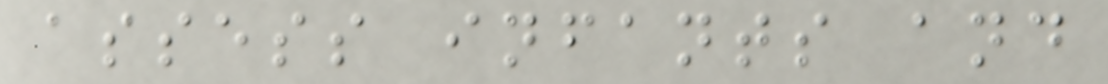assess infants and
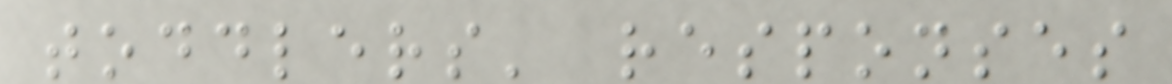toddlers' responses
